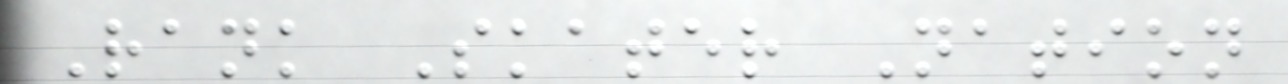Rank Skater Nation
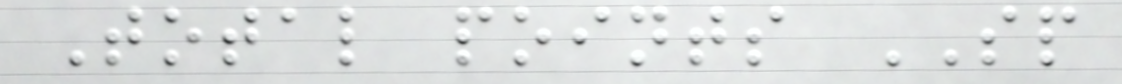Total points SP
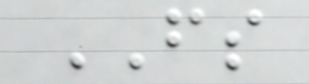FS
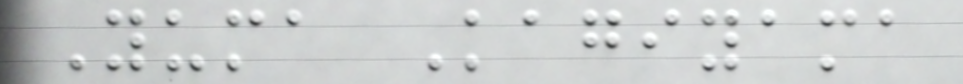Yuma Kagiyama
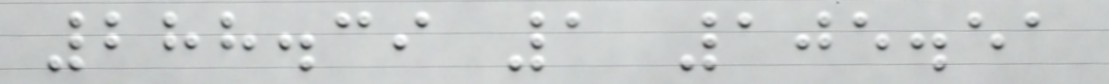288.39 1 105.51
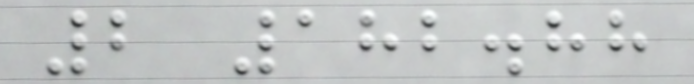2 182.88
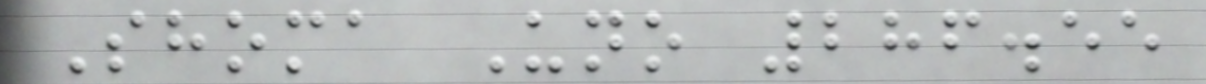Shoma Uno 286.55
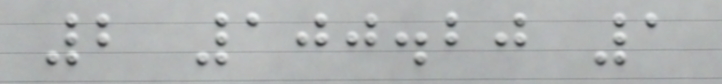2 100.20 1
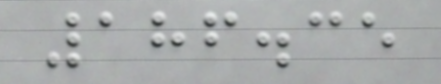186.35
